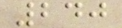240
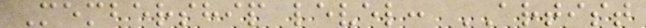Membership level: ARTIST
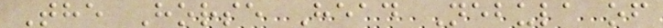The Horse Head Nebula of
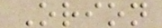Orion
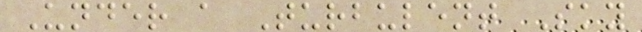Under a Turbulent Sky
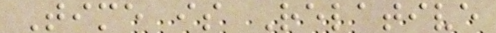Time is Relative
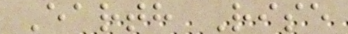Earth Rise
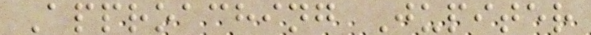Approaching Jupiter
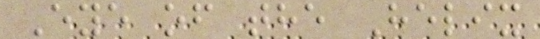Eye of the Helix
